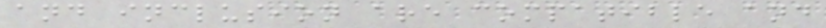and inclusion are compatible and
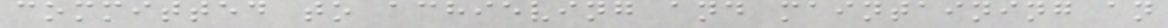committed to achieving and maintaining an
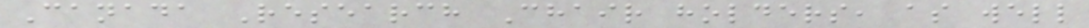Canada Research Chair holders, as well
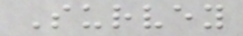Survey
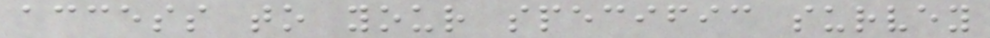access to your specific survey
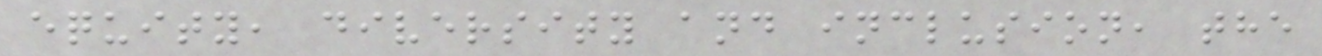equity, diversity and inclusion, the
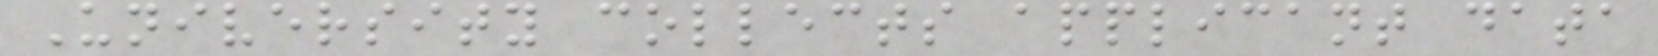University collects applicant data
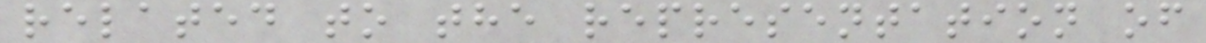related to the representation of
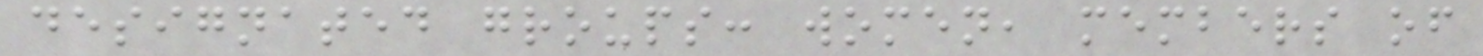designated groups: women, members of
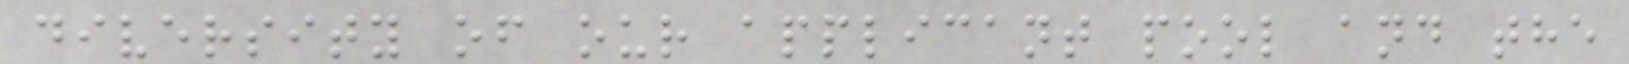diversity of our applicant pool and the
